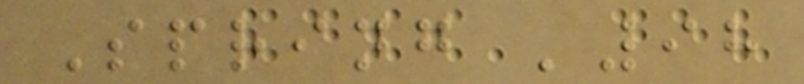Spring '98
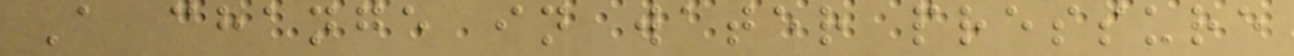A change in water pressure
